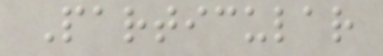Particular
